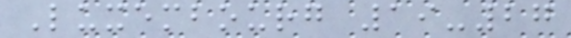Luxembourg 19-27
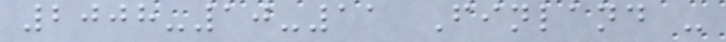2008-10-11 Finland -
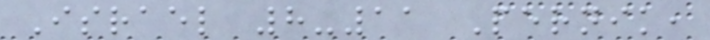Israel 8-11 Pernik,
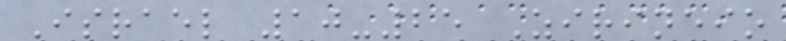Israel 10-25 Zirineio
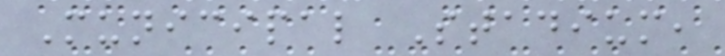Municipal Stadium,
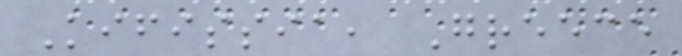Kifissia, Greece
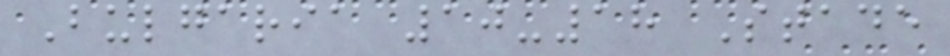Bulgaria 10-18 Stade
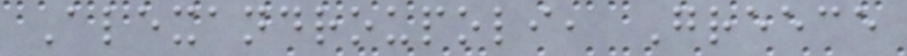Alexandroupoli, Greece
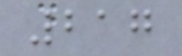217
